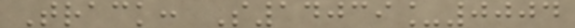Track: S14039_0004
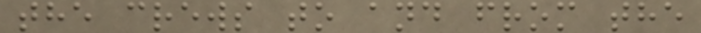the crews to and from the
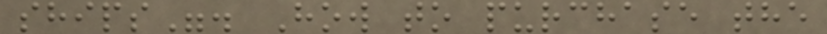ships". How to purchase the
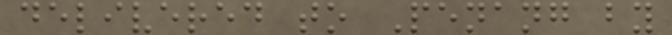delivered to Penang by
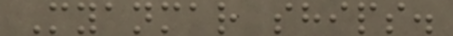Myanmar ships.
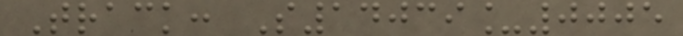Track: S14039_0005
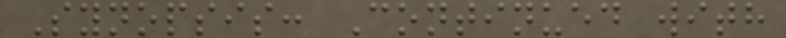Synopsis: Continued with
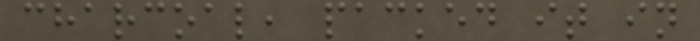charcoal, packed it in
